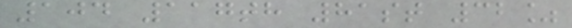104 117th 81st 32%
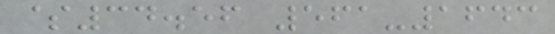$34.56 561-1643
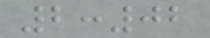2:02
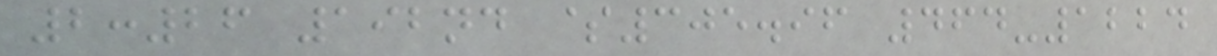2:26 192nd $305.96 464-1224
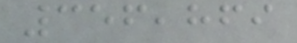356,869
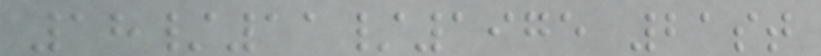18/11/1975 21st
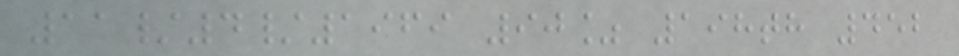11/4/1969 90% 198th 452
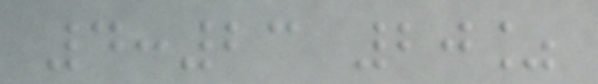4:23 20%
